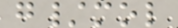g/mol
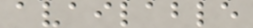available
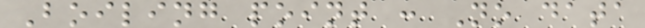Boiling point : No data
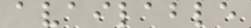available
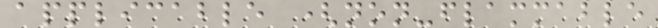applicable (non-flammable
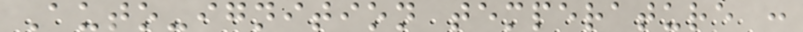Auto-ignition temperature :
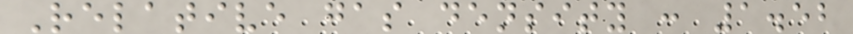Relative gas density : 1.52
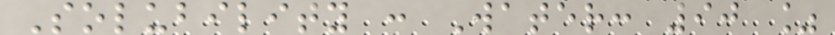Solubility : Water: 90 %
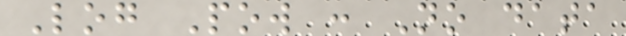Log Pow : No data
